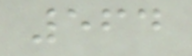564
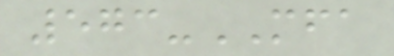573-MFA
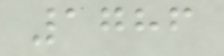1786
